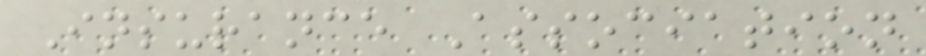Insurance Association
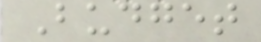Budget
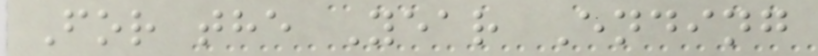For the Year Ending
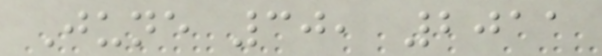June 30, 2011
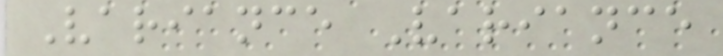Variance Variance
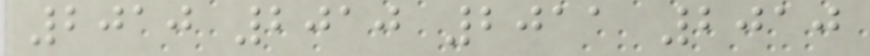2010 2010 2011 2010
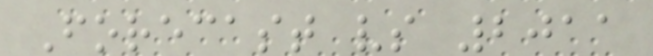Forecast vs 2011
